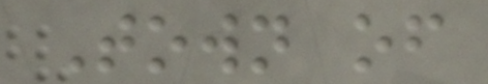Town of
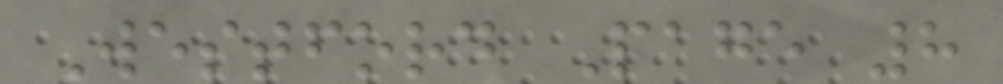Westford Page 8
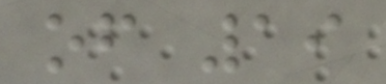of 19
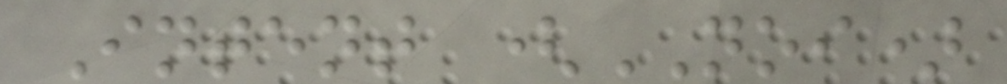Intent (NOI)
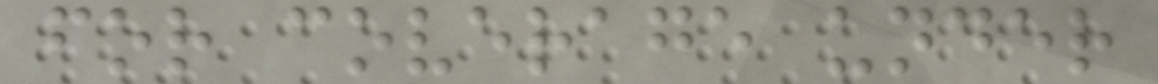for coverage under
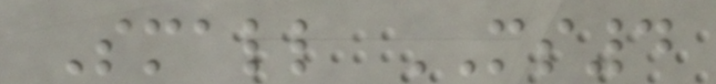Small MS4
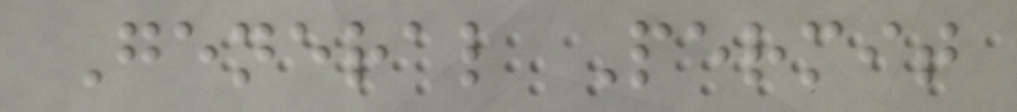General Permit
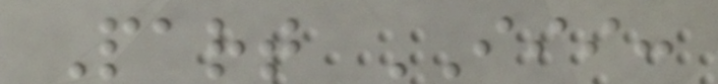Part III:
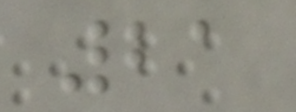21
